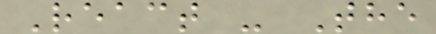React - The
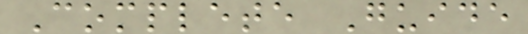Complete Guide
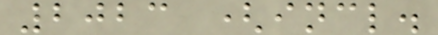2023 (incl.
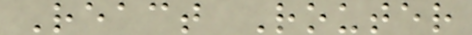React Router
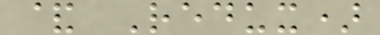& Redux)
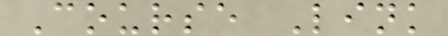Course Link
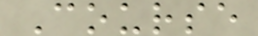Course
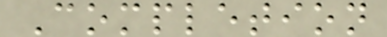Completion
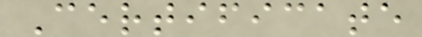Certificate
